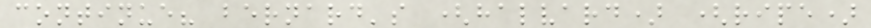continue? bernard's (halvard) (ripe)
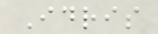Idris
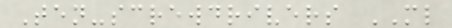Ten-screwdrivers ML
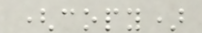(copy)
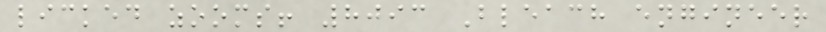licked zooms! 8093 Bleach engineer
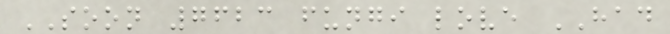SOON 7623 fungi love HAD
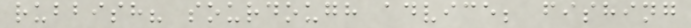rubbish? sourdough advice; fishing
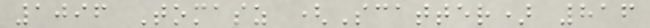1096 Tomasz (Scatter) 816
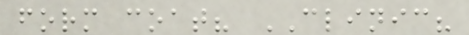form coat? CLINIC?
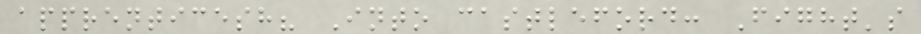apprenticesh? Into castleford: Fight's
